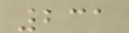231
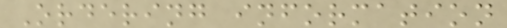Ordering information
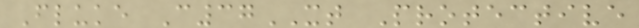Fluke C37XT Protective
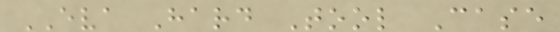EVA Hard Tool Case
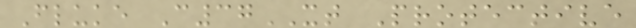Fluke C37XT Protective
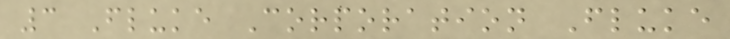3 Fluke Corporation Fluke
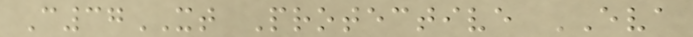C37XT Protective EVA
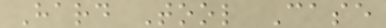Hard Tool Case
